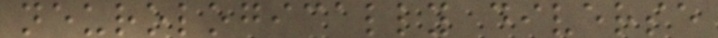neurologically diverse
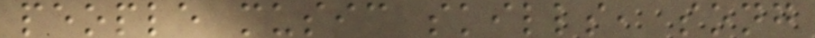people music skills, song
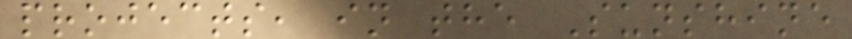projects, in the Sunshine
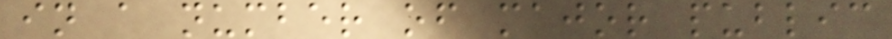in a number of major public
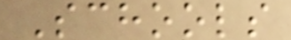Schools
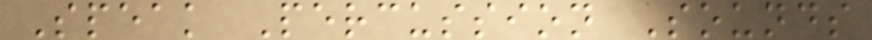Speak Percussion Sounds
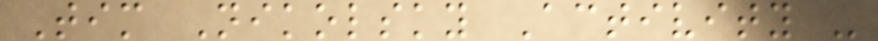Tim Nikolsky Activity -
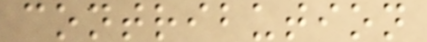contribution
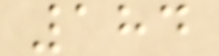184
